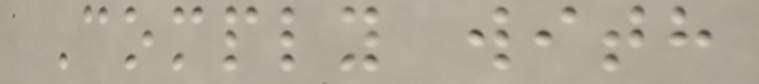Comply with
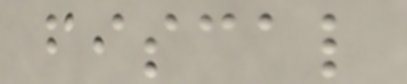fiscal
